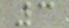3
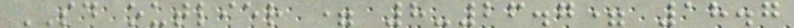SD outlier = 8-26.7= 18.7
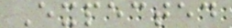Expected
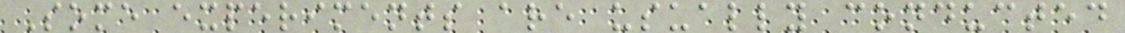Some experiments are usually conducted
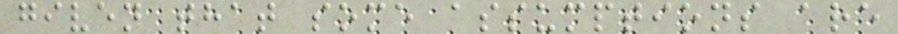given that some assumptions are
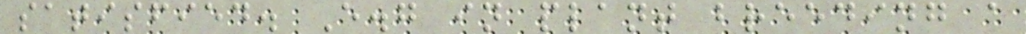satisfied. E.g in plant breeding a
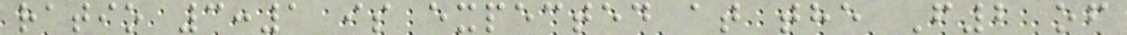ratio 3:1 is expected at the F2 of
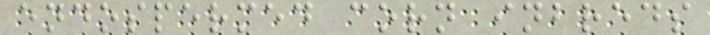endospermed corn inbreds
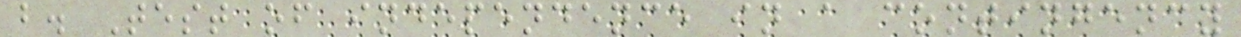b. Test of independence in a contingency
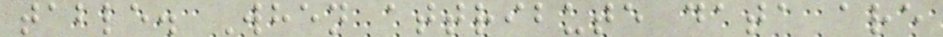table. When attribute data are
